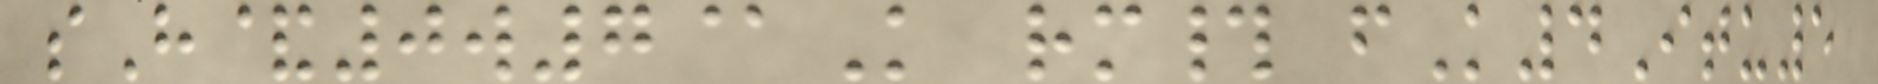sH&0w7@K rm# fK4Itu5
